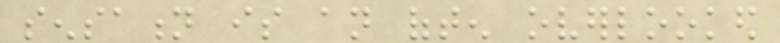sensation is an often overlooked
